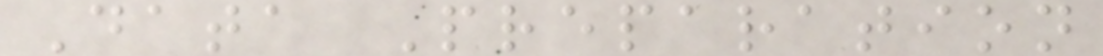Data Preparation
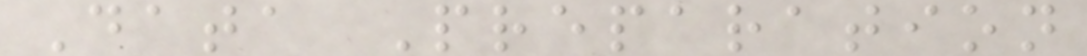Data Preparation
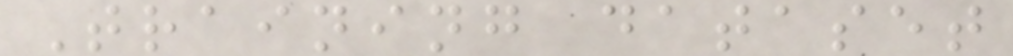Training dataset
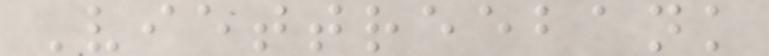Viettreebank
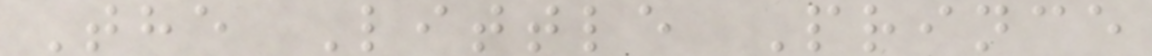The Little Prince
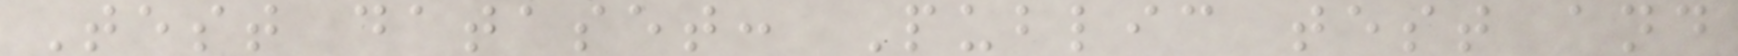Test dataset: Public test and
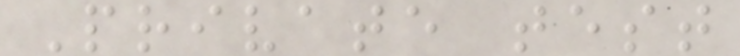Private test
